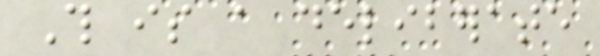This is a deliberate
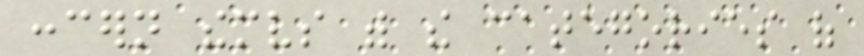concern themselves with the categories of
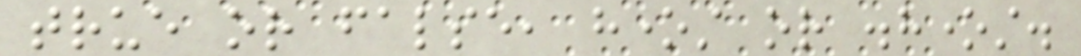true or false, honest or dishonest.
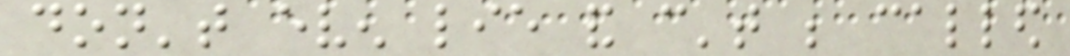don't even lie and can't be called
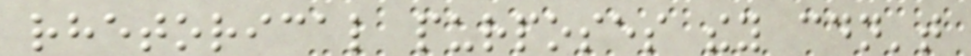rhetorical purposes they couldn't
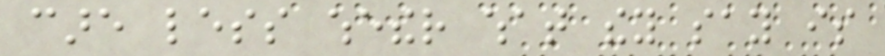care less whether what they say is
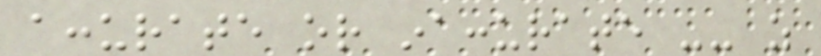accurate or inaccurate -- as
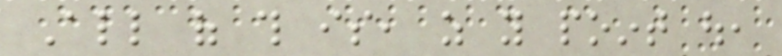All of this is, as you point out,
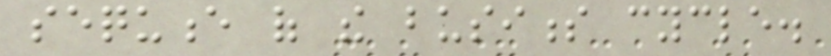sequence of the business cycle.
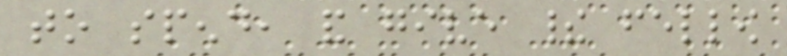to spend, and give their fellow
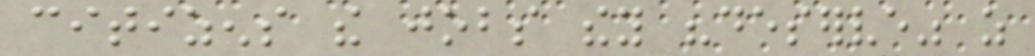citizens the jobs they "deserve" as
